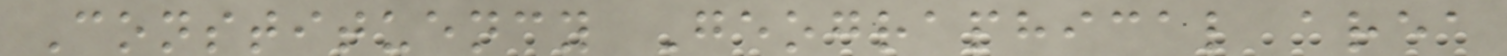Constituency Geographical area
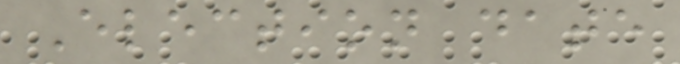Election date
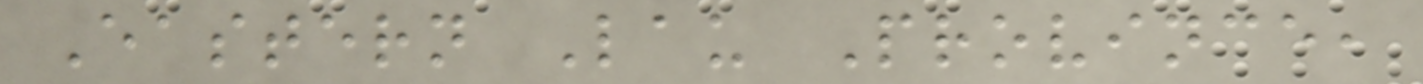Eastern Lau Province,
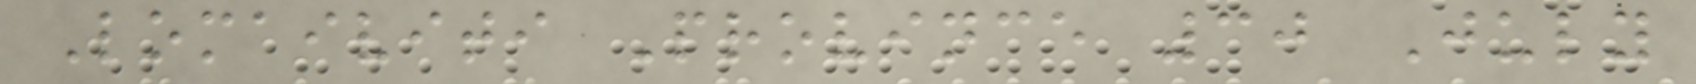Lomaiviti Province 30 July
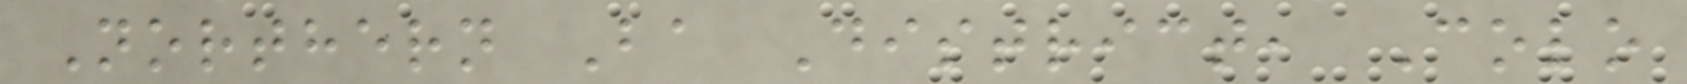Northern Ba District, Colo
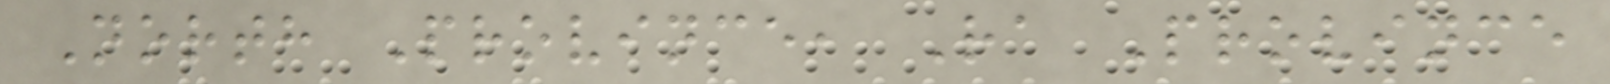North Province, Ra Province
